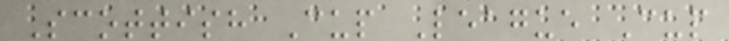Scottish Cup League Cup
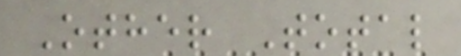Other Total
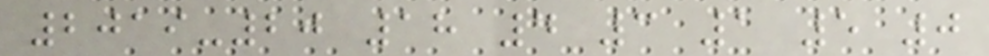2019-20 18 4 3 1 5 0
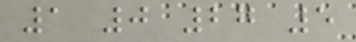1 0 27 5
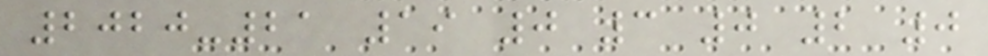2020-21 19 0 3 0 2 0
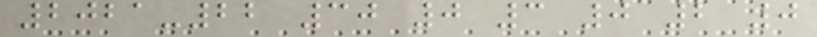2021-22 30 0 3 0 2 0
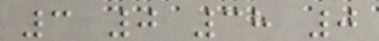3 0 38 0
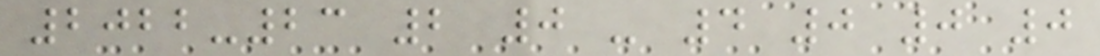2022-23 2 0 - 4 0 0 0
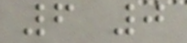6 0
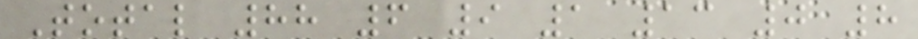Total 88 6 9 1 13 0 8
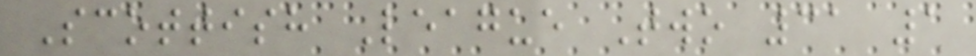Scottish League Two 31 1
